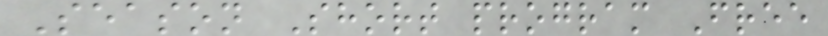Season Short program Free
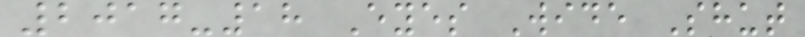2017-18 Eyes Wide Shut
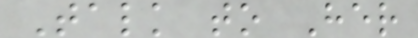Talk to Her
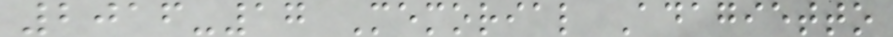2016-17 Memorial Adagietto
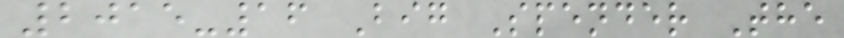2015-16 Big Spender The
